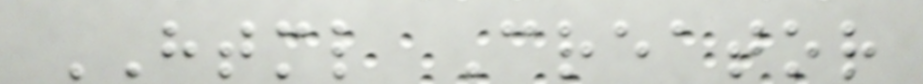HTML Creator
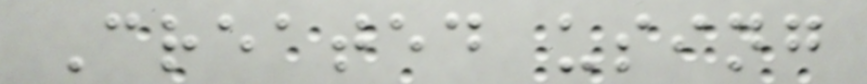Created using
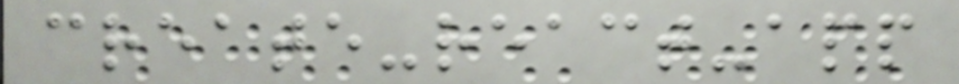create-react-app
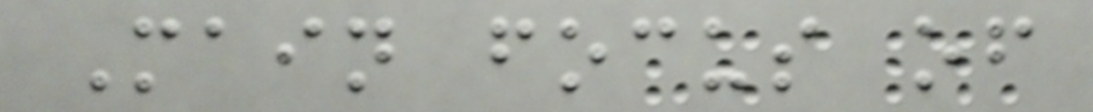Main focus of
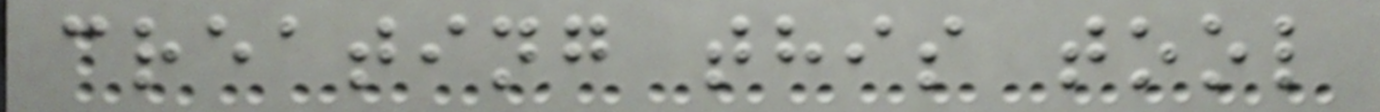creating this tool
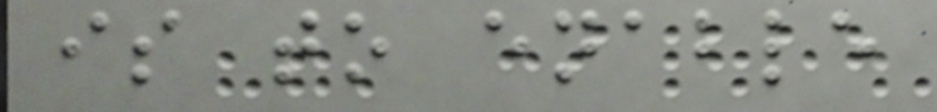is to enable
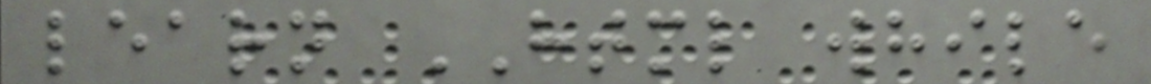learn HTML while
